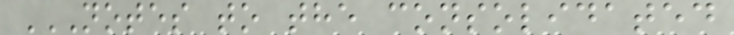NOTES TO THE CONSOLIDATED
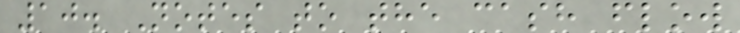10. Notes to the cash flow
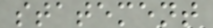statement
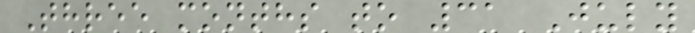Three months to 31 July
